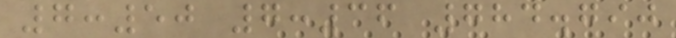7:50 7:36 784.790
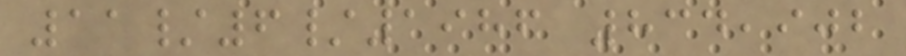11/6/1986 834,902
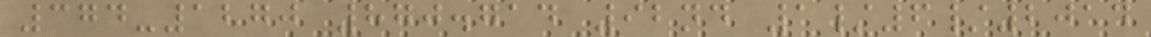374-1270 870.714 92nd 1/6/2014
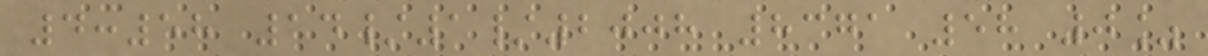4:58 14/1/2008 8371 58 0%
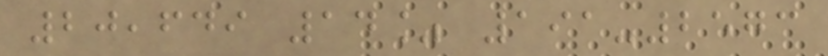20,649 14% 191-2573
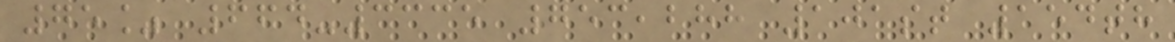75% 664-3335 753,288 101st 154th
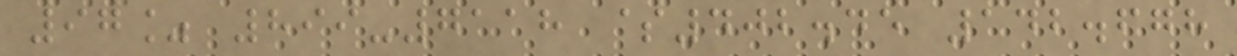97% 899-7118 $402.45 142.678
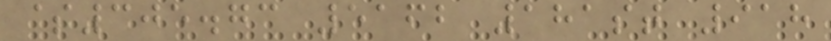$305.73 5162 181st 918
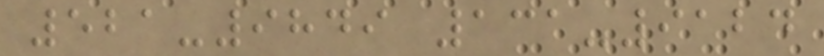521-9849 131-9124
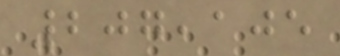207,105
